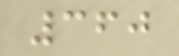360
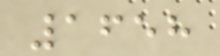1658
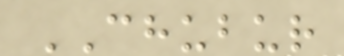CHUBUR
